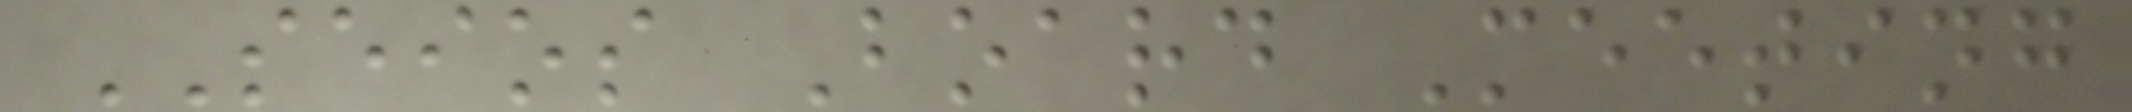SEIOS Board Meeting
